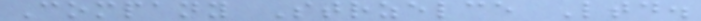Company Strzelce Ltd.
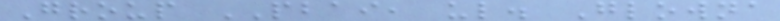Group PBAI, ul. Glowna
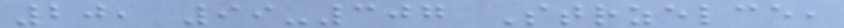20, 99-307 Strzelce,
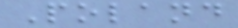Poland
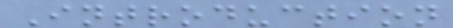Introduction
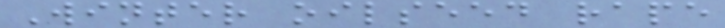Winter oilseed rape
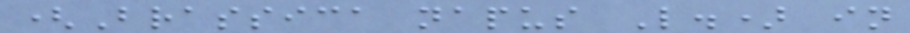(Brassica napus L.) in
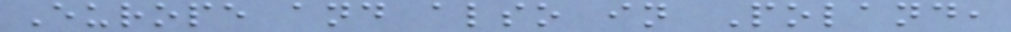Europe and also in Poland,
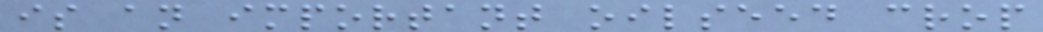is an important oilseed crop
